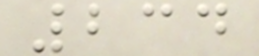234
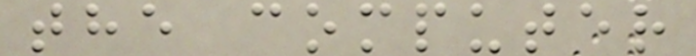the computer
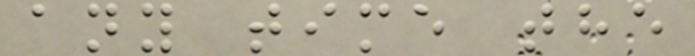any time the
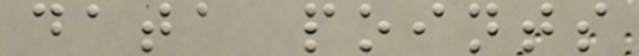data points
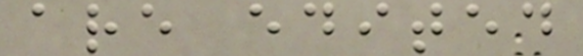are edited
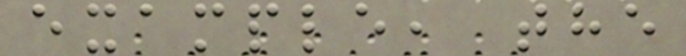example, the
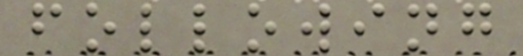following
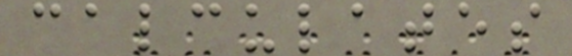calculates
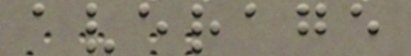average
